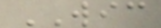WIC
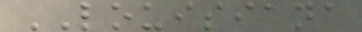LOUISIANA
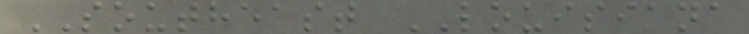SOUTHEAST LOUISIANA
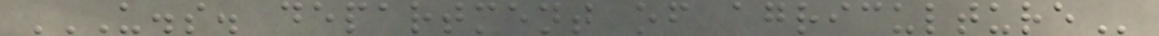U.S. DEPARTMENT OF AGRICULTURE
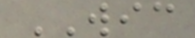WIC
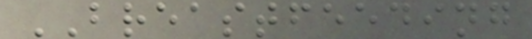BREASTFEEDING
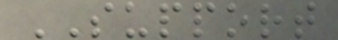SUPPORT
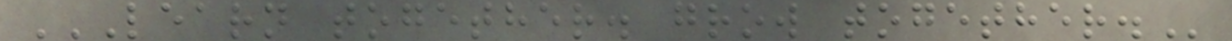LEARN TOGETHER. GROW TOGETHER.
